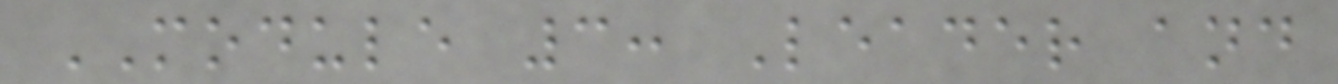MODULE 3: Leader and
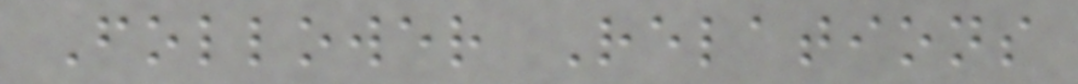Follower Relations
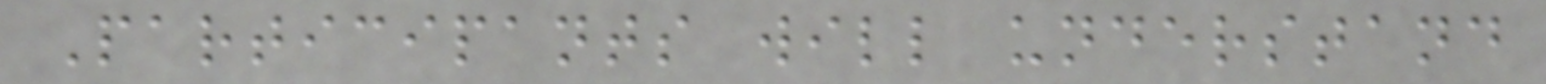Participants will understand
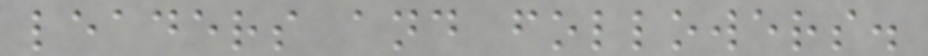leaders and followers.
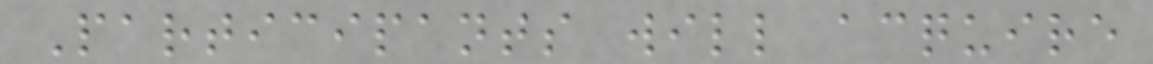Participants will acquire
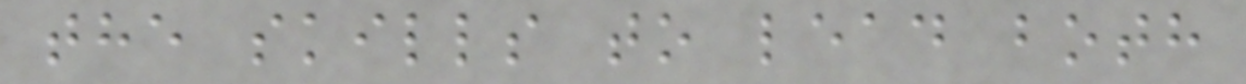the skills to lead both
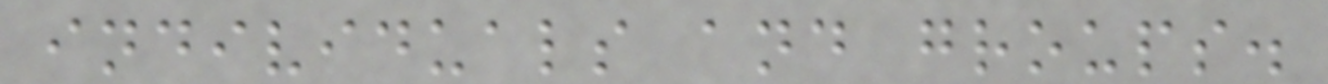individuals and groups.
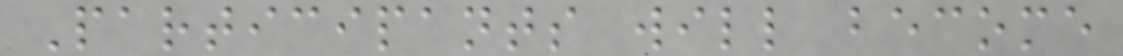Participants will become
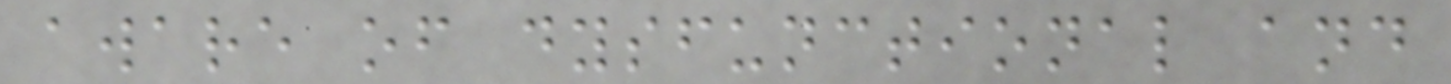aware of dysfunctional and
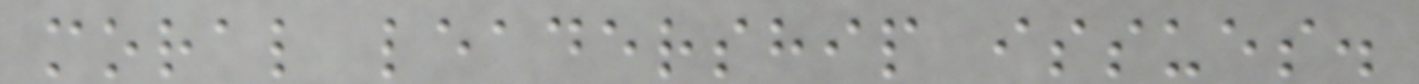moral leadership issues.
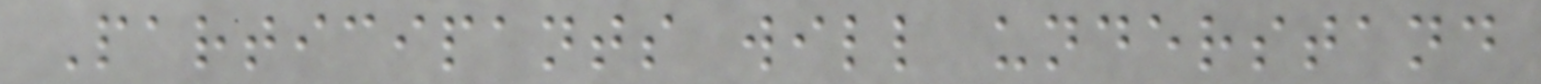Participants will understand
